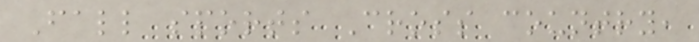Fall sports Cross country,
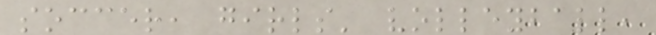soccer, girls' volleyball,
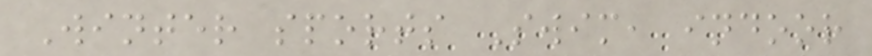Winter sports Swim, indoor
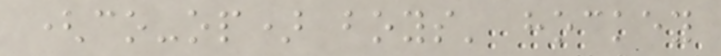(co-op) boys' hockey
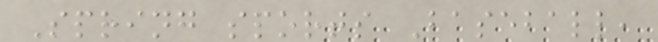Spring sports Baseball,
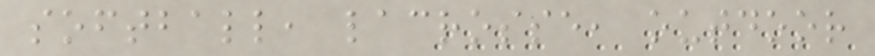softball, lacrosse, outdoor
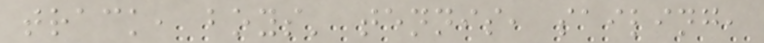track, boys' tennis, sailing,
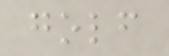golf
